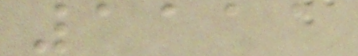1111
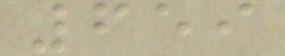659
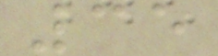35
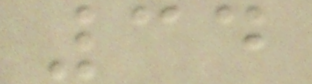34
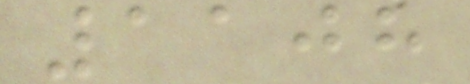1108
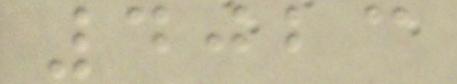4023
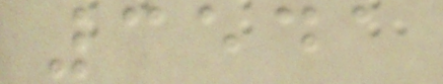3541
